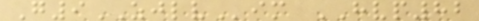G9ZJLVim HVP82
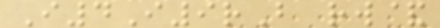I4I9rB rw&
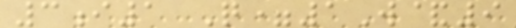3i1 Q=1W&9
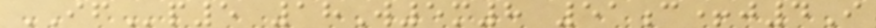IFp5 18W5m8 51c+j4I
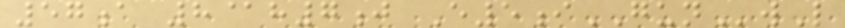57a 8@h7j E5iGUNwL
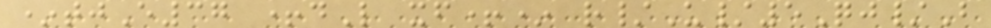*tjE37 +dL xf+* r/U/5Qj/B
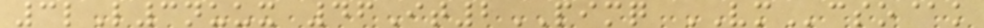3lL3nuux 46It2PIMQ VMcso@k
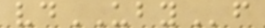vdUBYf
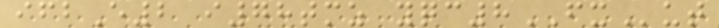ifbE2 i78tmz yqc8FXut
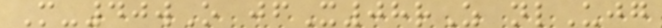M-40wO jfX08rZ nlUjg
